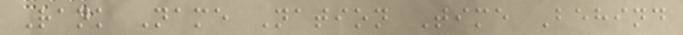Rank Name Nation Time Behind
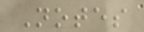Notes
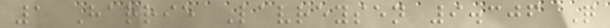1 Harrie Lavreysen 9.306 Q
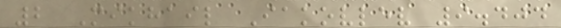2 Mikhail Iakovlev 9.404
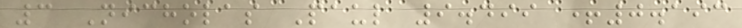3 Nicholas Paul 9.499 +0.193
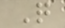Q
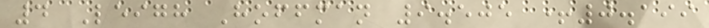4 Leigh Hoffman 9.505 +0.199
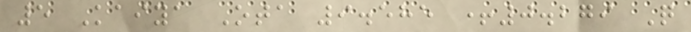5 Kaiya Ota 9.585 +0.279 Q
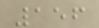156
